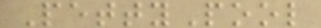PettyPool
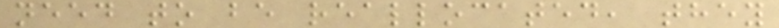need to be reallocated, they
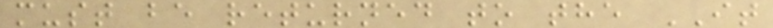must be returned to the IT
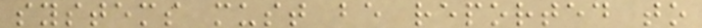systems must be reported to
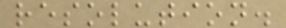resolution.
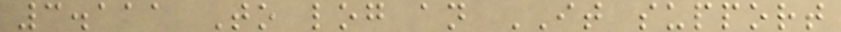3.111 To log an IT support
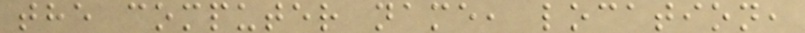the computer name, location,
